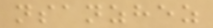nsanzhez
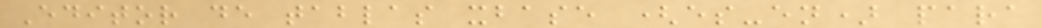Editor de tablas xbase (es-en) para
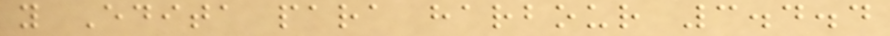y Edita para harbour 3.4.4
